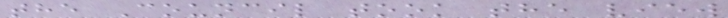the Council took the view
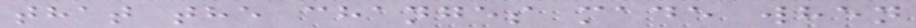that the changes made when
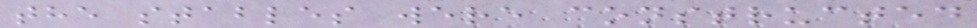the stables were constructed
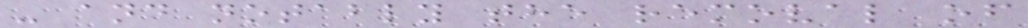- and notably the removal of
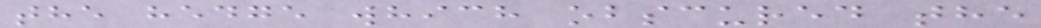the hedge which obscured the
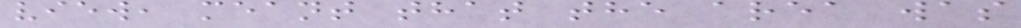view, meant that the area was
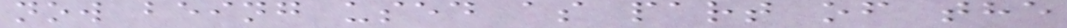now being used as part of the
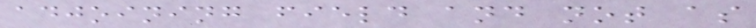adjoining field and not as
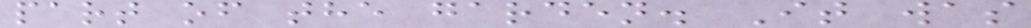part of the garden. It was
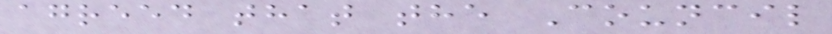agreed that the Council
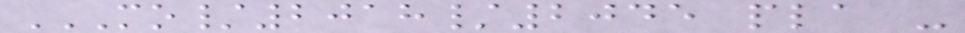MO/2018/2045 PLA -
